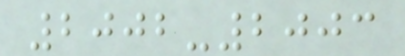2002-2003
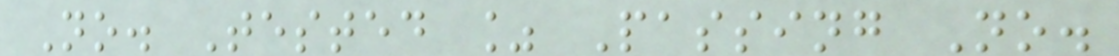No. Tested % Passing No.
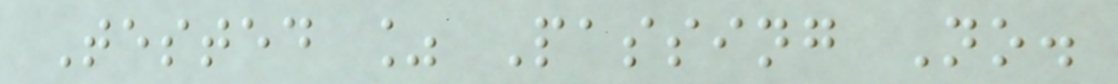Tested % Passing No.
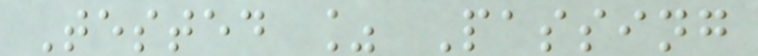Tested % Passing
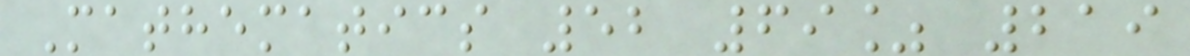Mathematics 52 69% 219
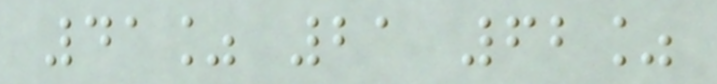41% 21 62%
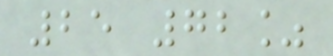25 72%
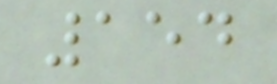154
